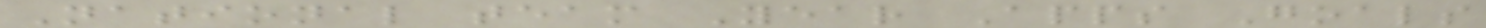National team Year Apps Goals
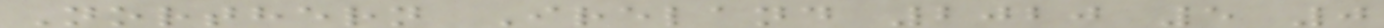Northern Ireland 2020 5 0
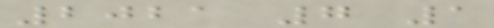2021 7 1
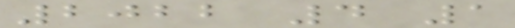2022 4 1
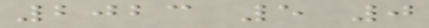2023 5 0
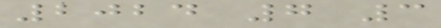2024 7 3
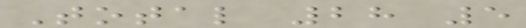Total 28 5
